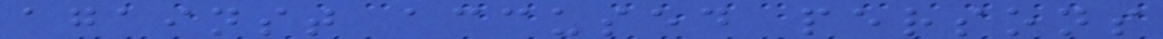against accused persons
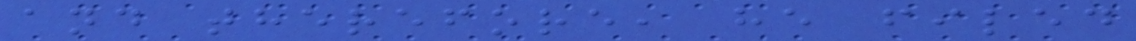and therefore, he filed
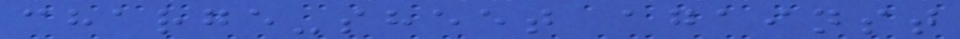charge-sheet against
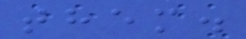them.
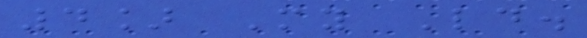4] My Ld.
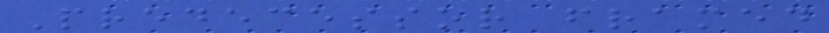Predecessor framed
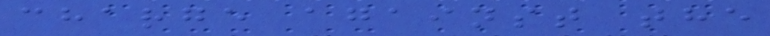charge against the
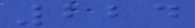224
